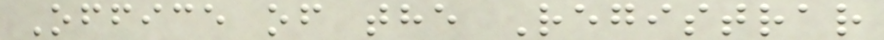Office of the Registrar
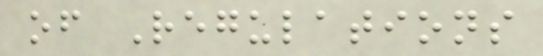of Regulations
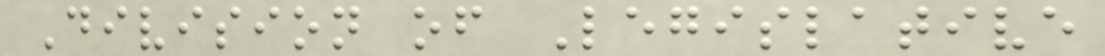Division of Legislative
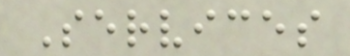Services
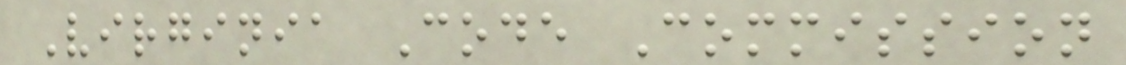Virginia Code Commission
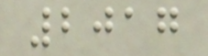2017
